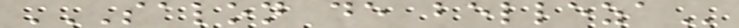SALON DE BELLEZA
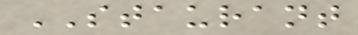STAURANT
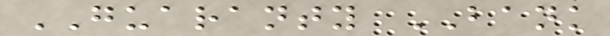GUARANTY BANK
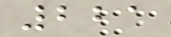221
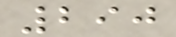290
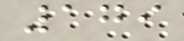179
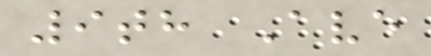9th Ave
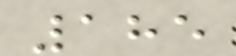185
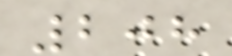208
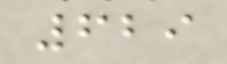629
